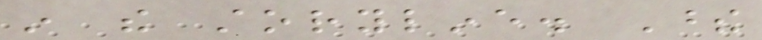in the storyline. These
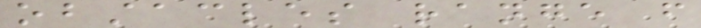obstacles range from
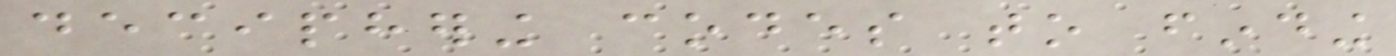deciphering codes to finding
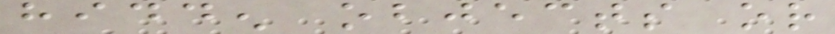hidden objects or
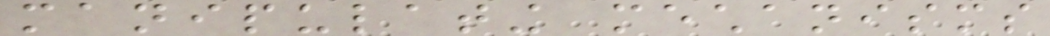manipulating mechanisms
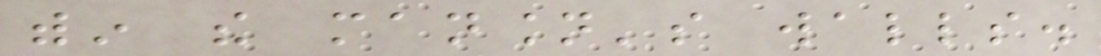within the mansion's walls.
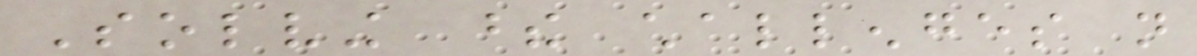Solving these challenges not
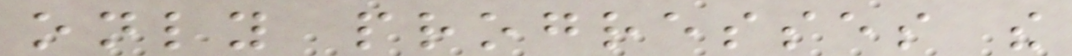only progresses the
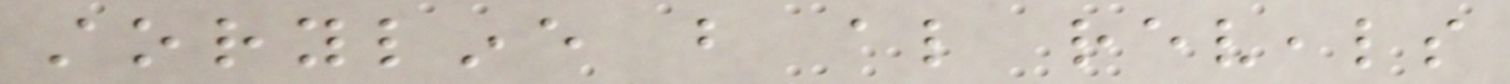storyline but also reveals
